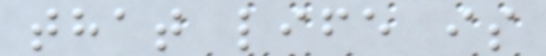that life is
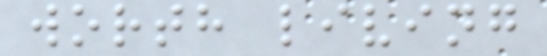worth living
